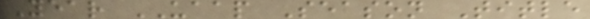Year UAAP Season Title
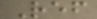Ref
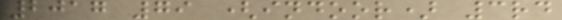2017 79 (indoor) 3rd
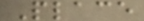Place
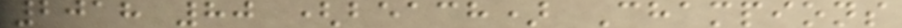2018 80 (beach) Champions
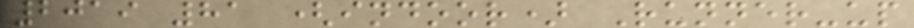2019 81 (indoor) Runner-up
